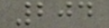204
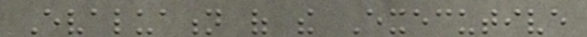Evaluation of the Executive
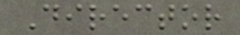Director
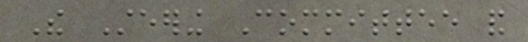The Steering Committee and
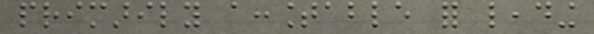primarily accountable for leading
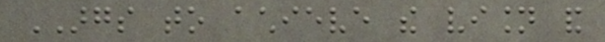ARGS to achieve the vision and
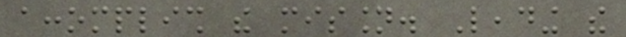accomplish the mission. Leading the
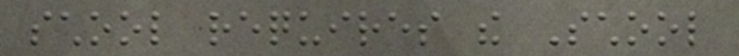school requires the School
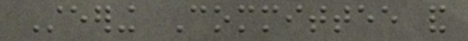Steering Committee and
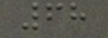68
